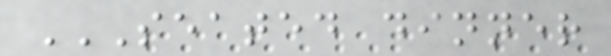SEATED DINNER
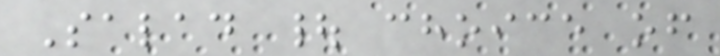Salad | choice of
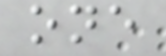one
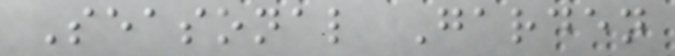Seasonal Garden
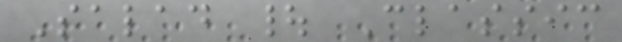Salad | Classic
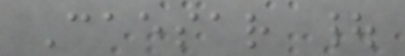Caesar |
